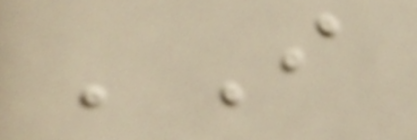'I
